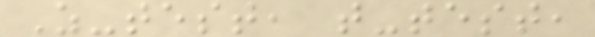Z-test, t-test,
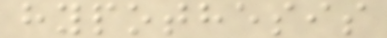hypothesis
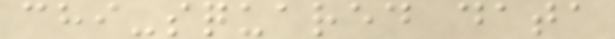chi-squared data
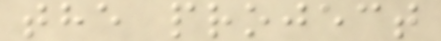the project
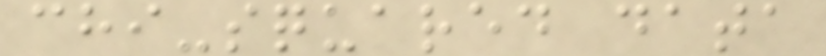chi-squared data
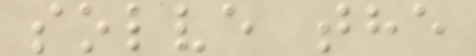solve the
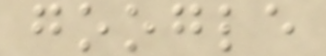google
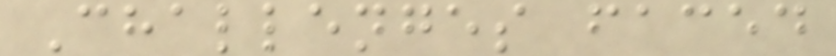Challenges faced
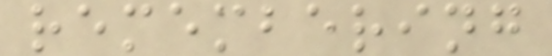remembering
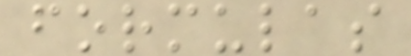formulas
